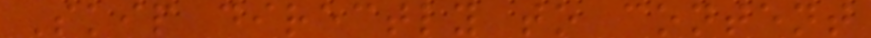Skip directly to content
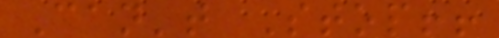Can't Stop!!
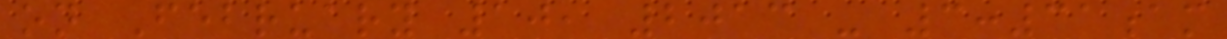on February 10, 2013 - 3:31am
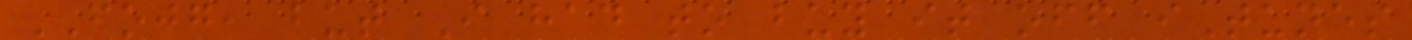FOJG, but I had to buy it off iTunes
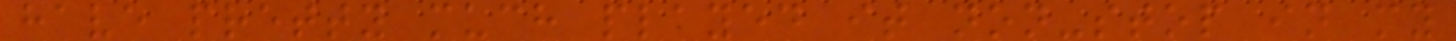have pretty much played it non-stop in my
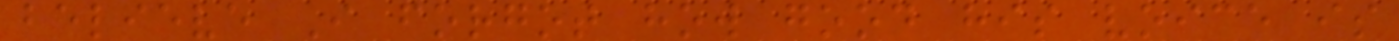believe I forgot how good his voice is
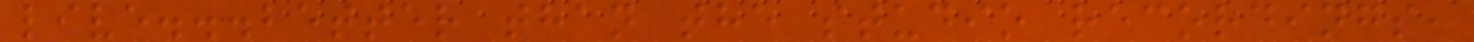live...better than the studio recordings,
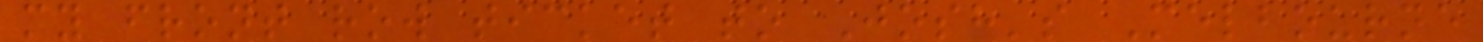my front row ticket to Josh's Melbourne
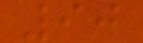90
